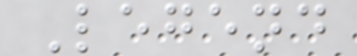Legend
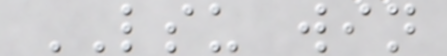LSU win
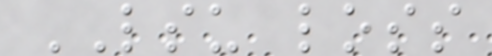LSU loss
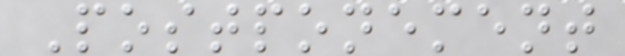Postponement
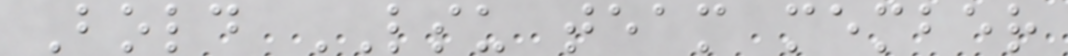Bold LSU team member
